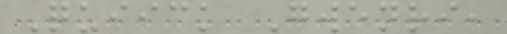Quiick Gwenri,
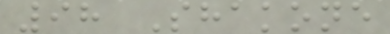98 Shakone
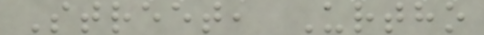Street, Urtho
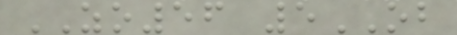ZO56 5OB
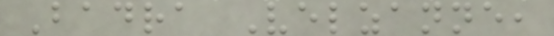Badra Velzanne,
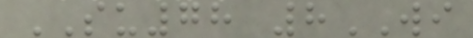SU78 8WI
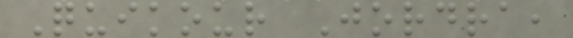Quikour Jordra,
